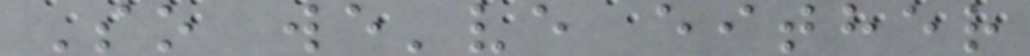So we've either
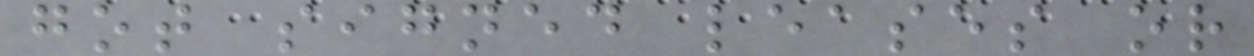got signed leases or
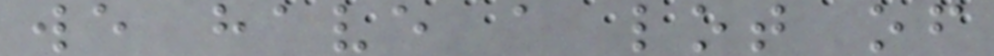we have a lot of
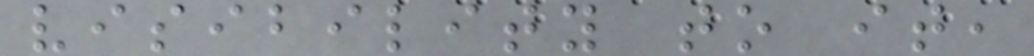visibility to it,
